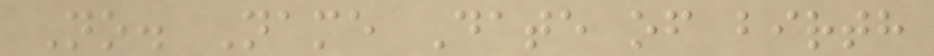No. Name Date of birth
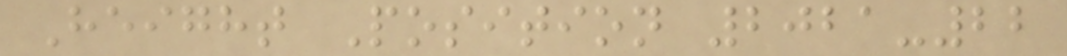Height Position 2021-22
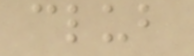club
